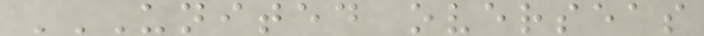UNITED OVERSEAS
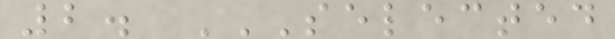2. SELECTED
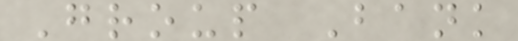Group Bank
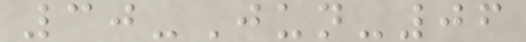30-Jun-06
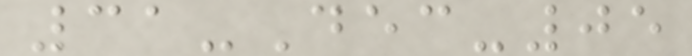31-Dec-05
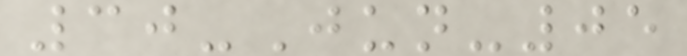30-Jun-05
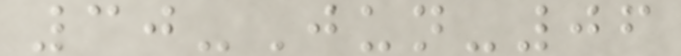30-Jun-06
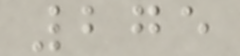275
